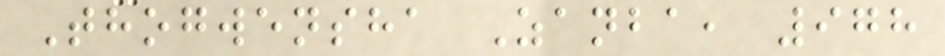Thogwensha Zanba, 978
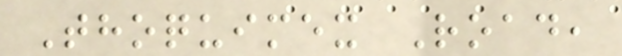Thoquimex Road,
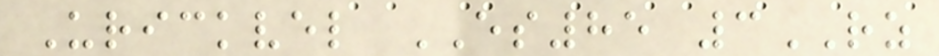Urickvel ES85 3RZ
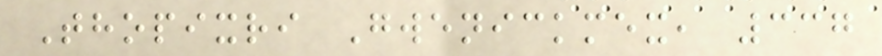Thopixri Gwenickmex, 337
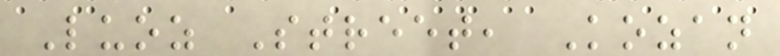Luoz Street, Kozan
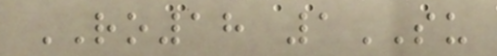RO18 1SU
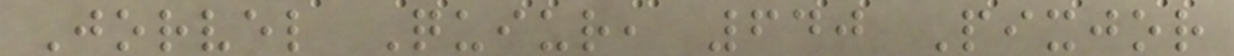Jorvel Quiur, 640 Pixjor
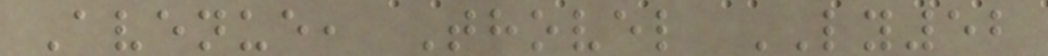Avenue, Thovel LY52
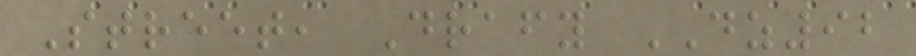Street, Drafy DZ92
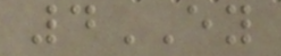4EY
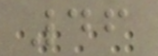46
